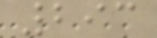293
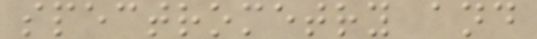spectrometry and
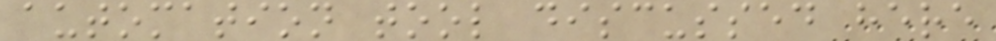automation tool discussed here
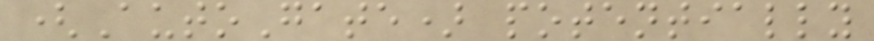(AutoGate) potentially
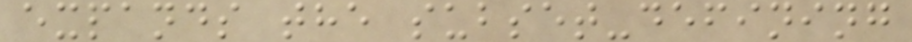expands the subset-defining
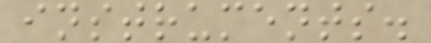instruments.
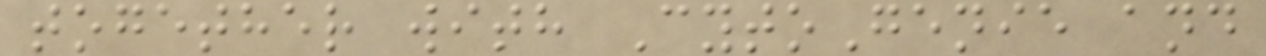together with CytoGenie and
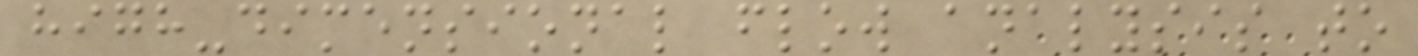high-dimensional flow analysis to
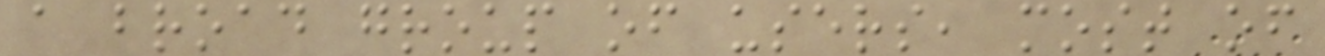a broad group of users, most of
